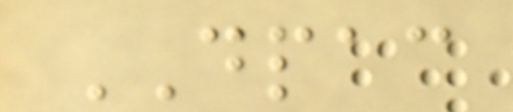DPAC
